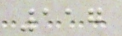117
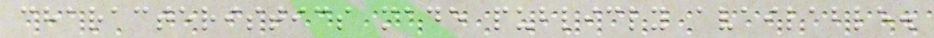characteristics made publicly available.
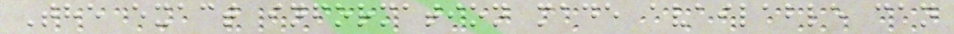The exact information made available can
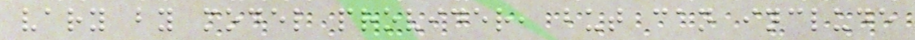vary by model provider, but can include
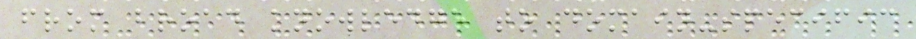from broad knowledge to domain-specific
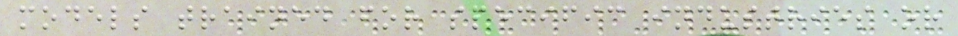models trained for specific industries or
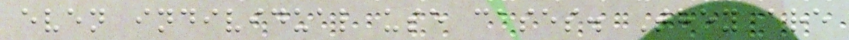even individual use cases. They are
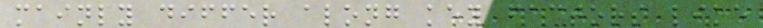mainly differ along key factors like
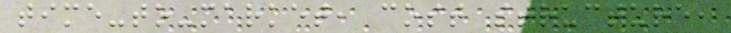time-to-market, cost structure,
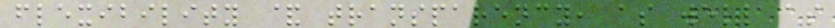flexibility & transparency, as well as
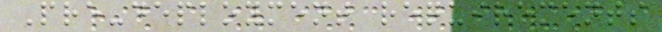Pre-deployment requirements
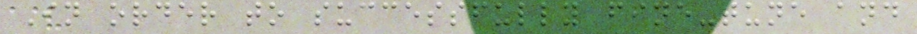In order to successfully fine-tune and
